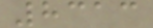8313
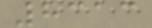8313
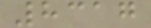8317
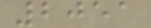2051
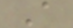A
